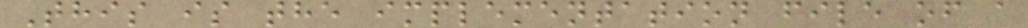This is the implementation file of a
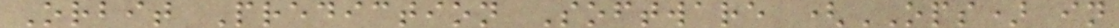Orbit Prediction Software (OPS) in
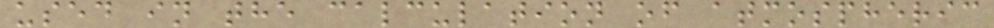used in the calculation of atmospheric
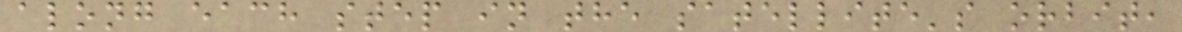along each step in the satellite's orbit,
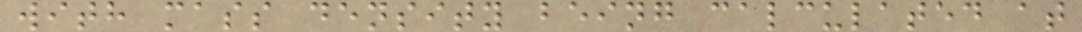with mass density being calculated at
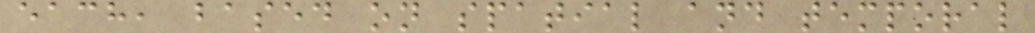each, based on spatial and temporal
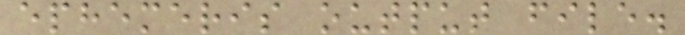ephemeris output file.
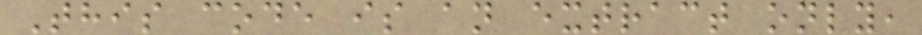This code is an extract only,
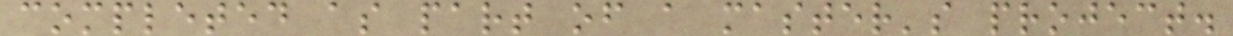completed as part of a master's project.
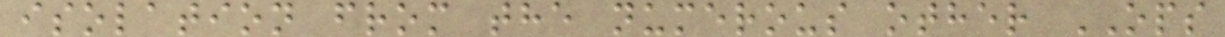isolation from the numerous other OPS
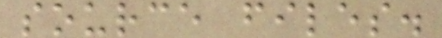source files.
